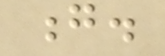g.
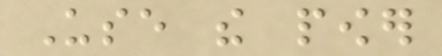Use the power
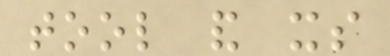tool and its
